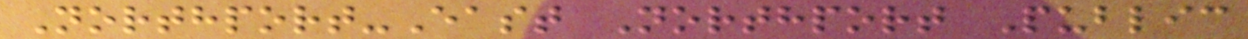Northport-East Northport Public
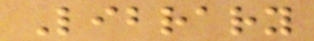Library
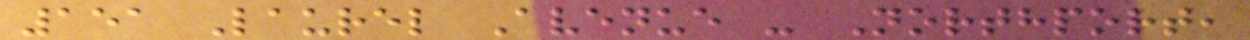151 Laurel Avenue - Northport,
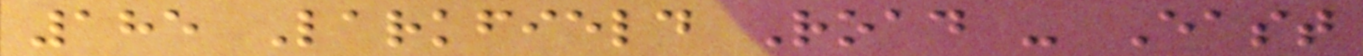185 Larkfield Road - East
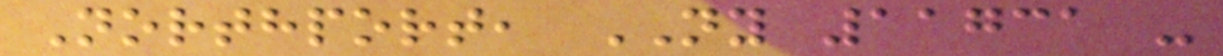Northport, NY 11731 -
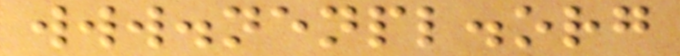www.nenpl.org
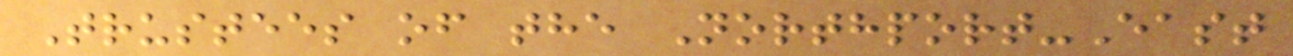Trustees of the Northport-East
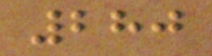280
